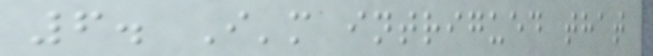6. I'm intrigued that
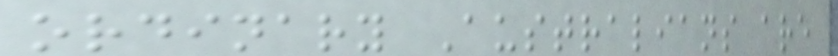ordinary Australians are
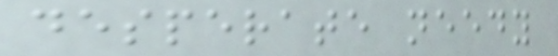desperate needy
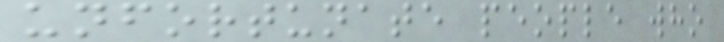unfortunate people who
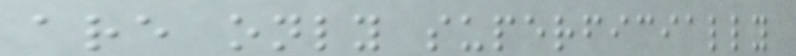are only superficially
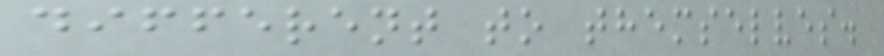different to themselves.
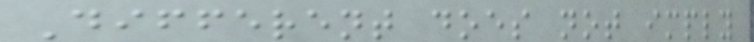Different does not imply
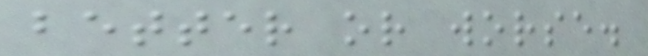better or worse.
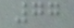77
